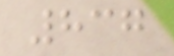837
